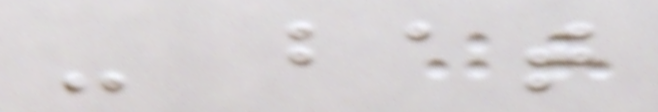- bat
